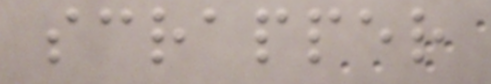scrapper
